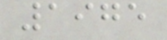1975
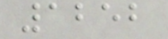1252
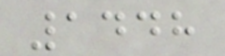1448
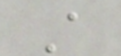A
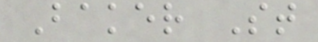Baker St
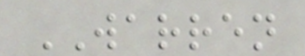WARREN
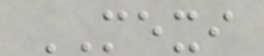MEXI
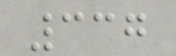337
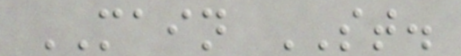MAIN ST.
